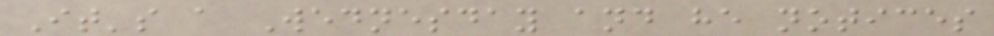It's a Wednesday and he notices
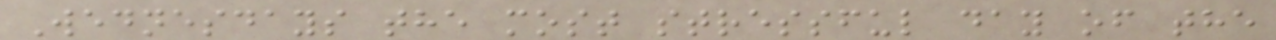Wednesdays the most stressful day of the
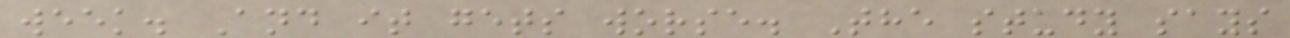week. And it gets worse. The study says
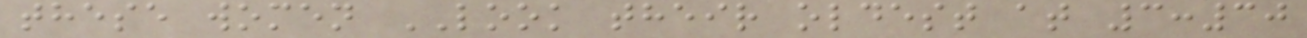these women LOOK their oldest at 3:30
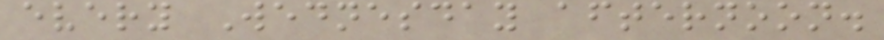every Wednesday afternoon.
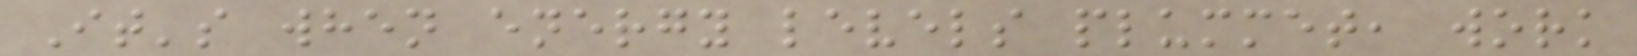It's when energy levels plummet, work
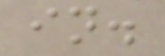in.
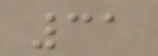31
